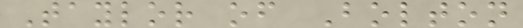Taylor of Bolton
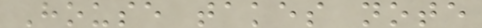House takes note
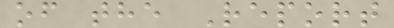of the Report
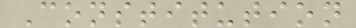Constitution
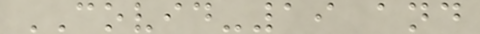COVID-19 and
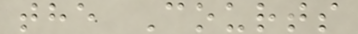the Courts
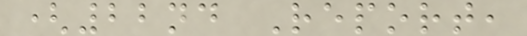(22nd Report,
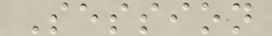Session
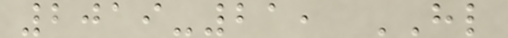2019-21, HL
